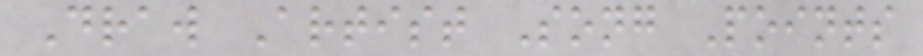Draw Artist Song Points
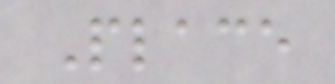Place
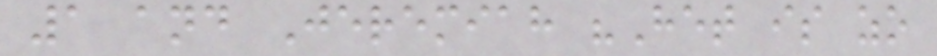1 and Jeremiah "Het is zo
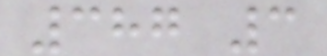387 3
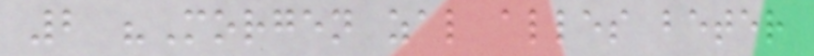2 "Morgen zal alles beter
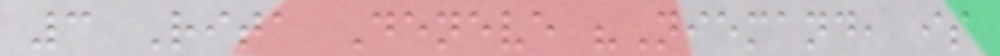3 Rita Deneve "Niemand, is
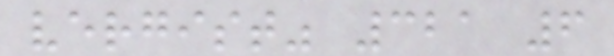vergist" 321 6
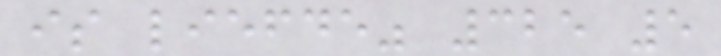is liefde" 325 5
